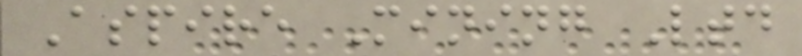Aspire Mining Ltd
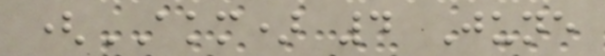(AKM) 4 June
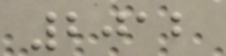2012
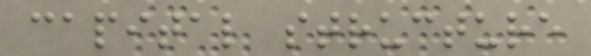capital structure
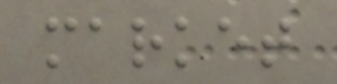market
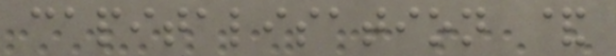capitalisation &
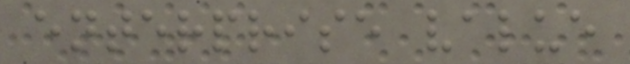enterprise value
